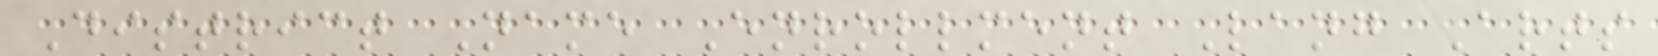District Name Enrollment Lang Arts
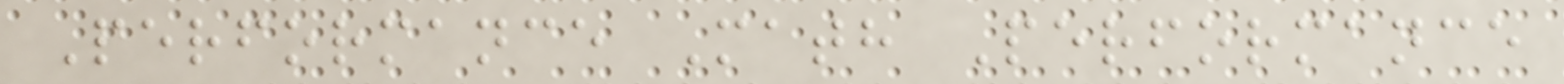Performance Math Performance
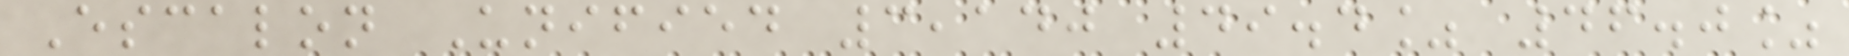Escalon Unified 3,140 49.4% 46.0%
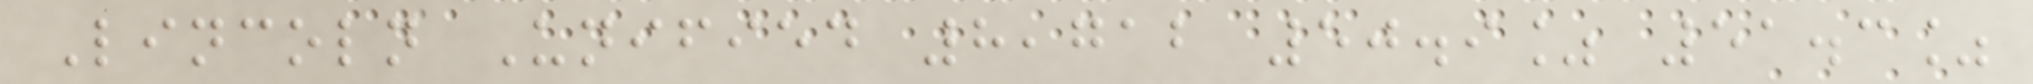Lincoln Unified 8,712 50.9% 51.3%
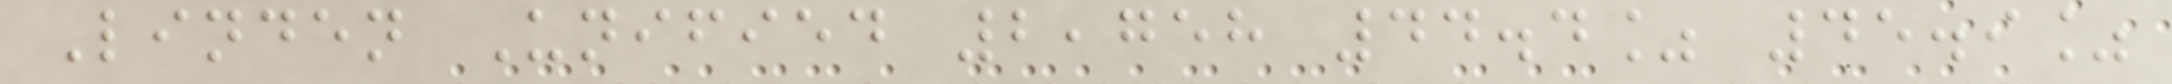Linden Unified 2,758 44.4% 45.9%
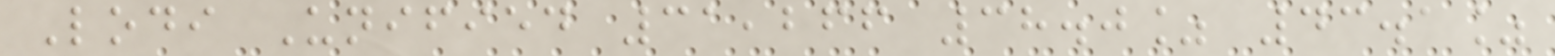Lodi Unified 31,266 38.0% 43.1%
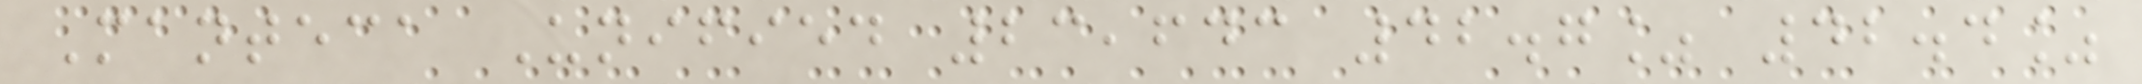Manteca Unified 23,643 42.7% 42.4%
